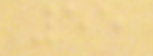55
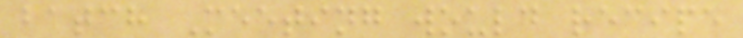batch Meeting would recipe
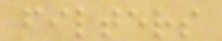filters
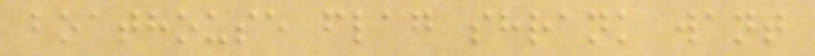boathouse flag shrank want
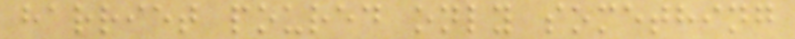harriet poured only something
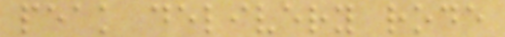peak delivery rode
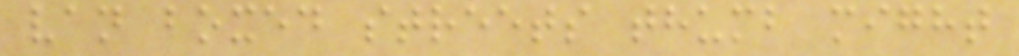van boxed streets thumb might
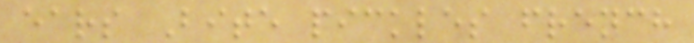ears Bite pickles french
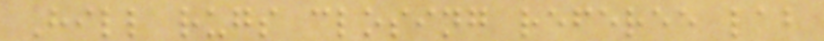Hill rugs closing referee lab
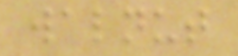walnut
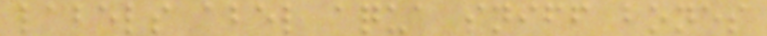labels abel aqua sniff bones
